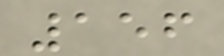156
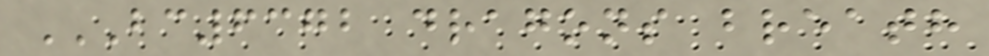BC6372 DRAGONS BREATH
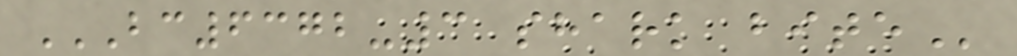BC6372-3 SHARK BITE
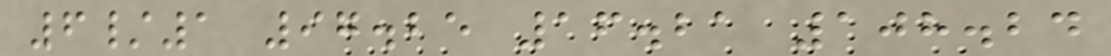6/1 97.25 16.21 108.24
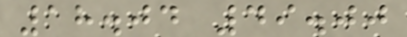18.04 49.00
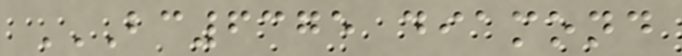BC6375 DIAMOND
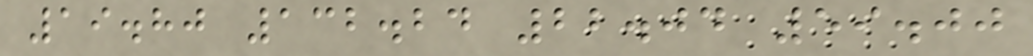19.80 132.24 22.04 59.00
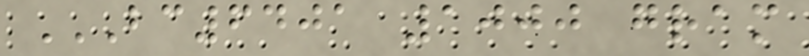BC6401 1000 GRAM
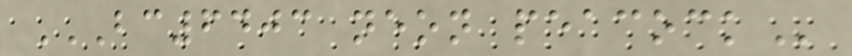BC6403 NEON PEACOCK
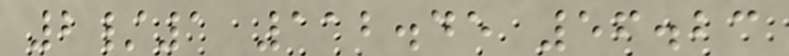2/1 112.45 56.23
